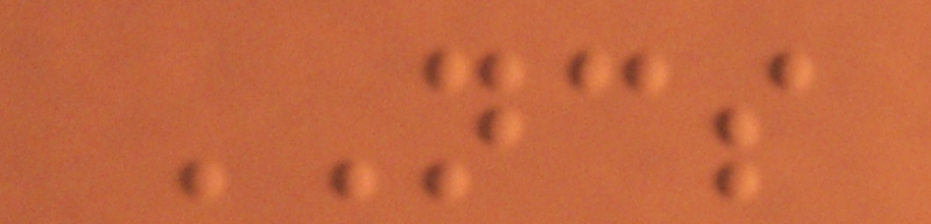NCS
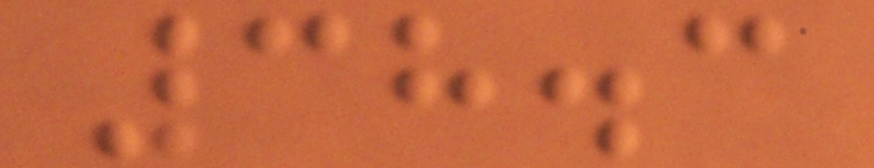38.3
